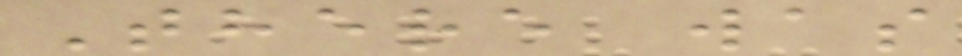There was
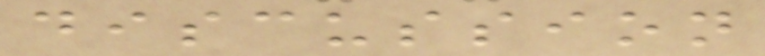discussion
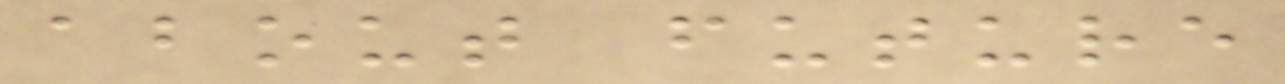about future
